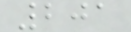201
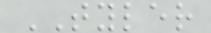TYLER
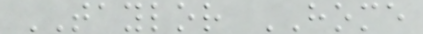TAYLOR HOME
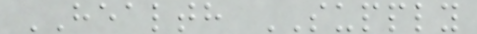HEALTH SUPPLY
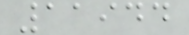11944
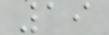19
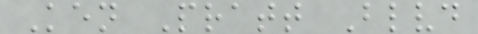Ken Pratt Blvd
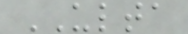ULTA
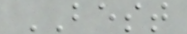BEST
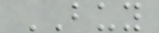BUY
